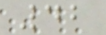42
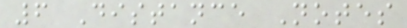6 Distance Notes
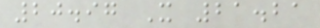20.97 X 21.21
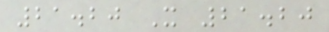21.20 X 21.20
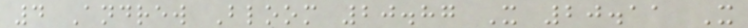4 Andrew Bloom 20.87 X 20.11 X
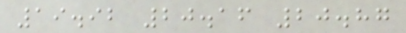19.92 20.16 20.87
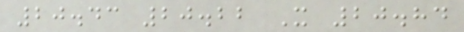20.43 20.22 X 20.84
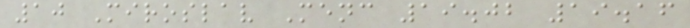10 Miroslav Menc 19.02 19.16
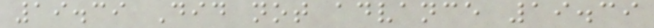19.39 Did not advance 19.39
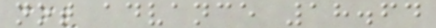not advance 18.64
